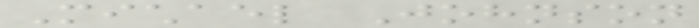Michael Johnson
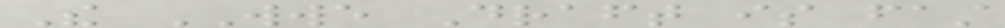The WWE Draft is fast
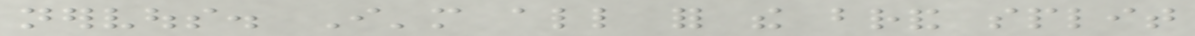nervous. I'm all for the brand split
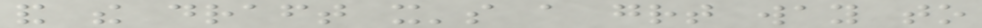and the draft it's a great way to
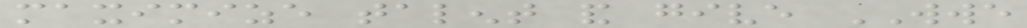maximize talent and give WWE
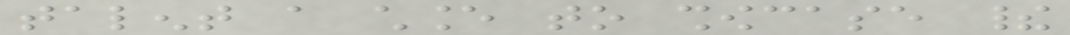talent a chance to showcase their
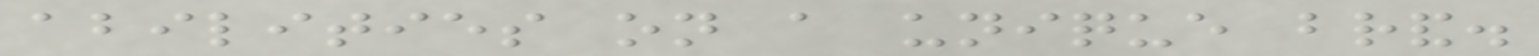abilities on a unique brand.
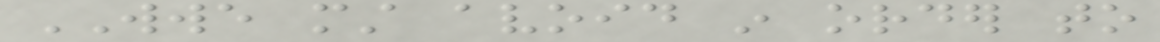WWE must avoid in order to
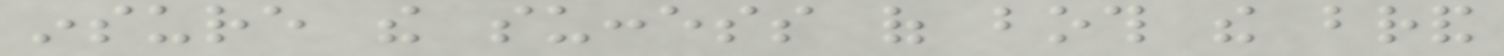insure the success of both the brand
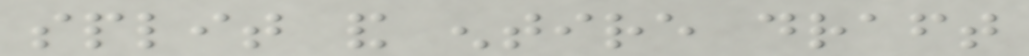split and entire draft
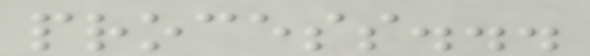process...
